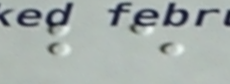be
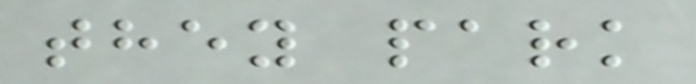they park
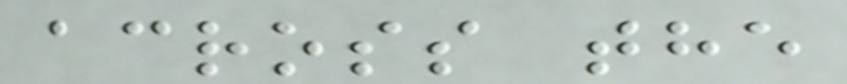across the
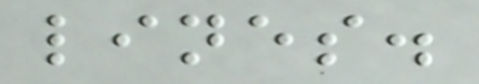lines.
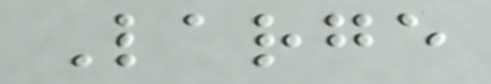Large
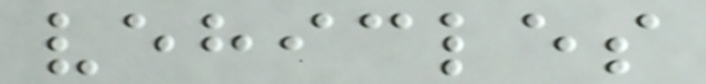vehicles
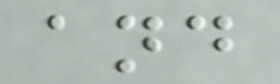and
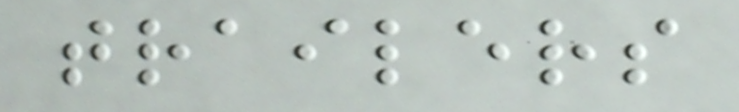trailers
